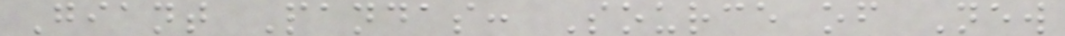Giant Pandas: Source of New
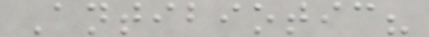Antibiotic?
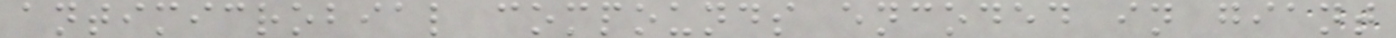antimicrobial compounds encoded in giant
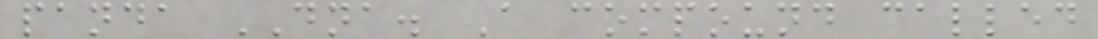panda DNA. A compound called
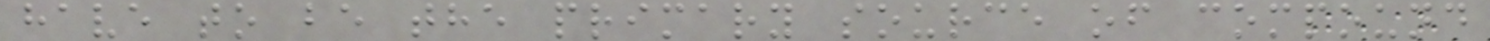have to be the primary source of compound
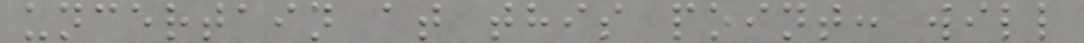uncertain at this point: will
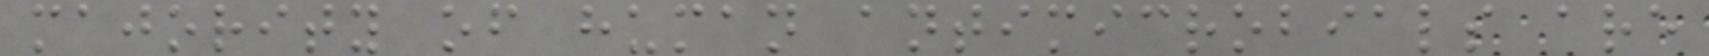majority of human antimicrobials are
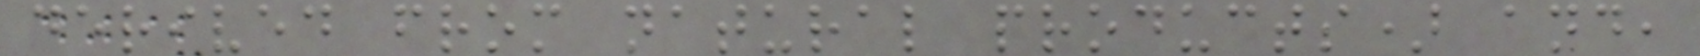derived from natural products) and,
